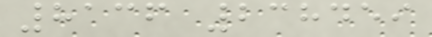8136 238459
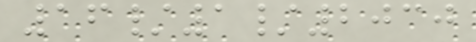16/1/2030
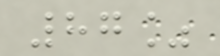87%
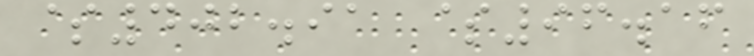$402.91 $96.16
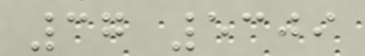37 5309
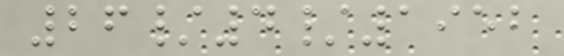26/4/1952
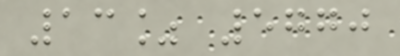13% 5770
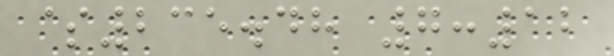$235.48 7:12
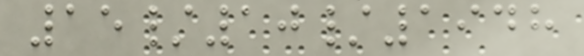15/10/1948
